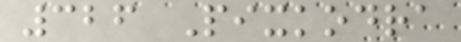326 Pixkodra
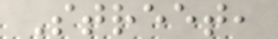Street,
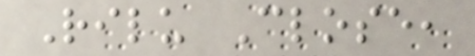Rilu Close,
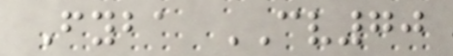Fyba CV70
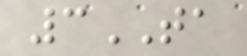3TA
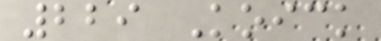229 Koick
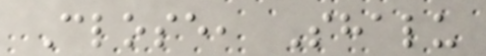Close, Shalu
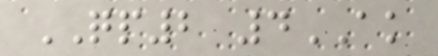QP2 4AK
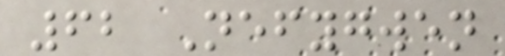62 Nefygwen
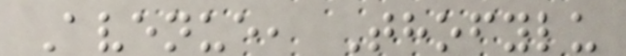Avenue, Thofylu
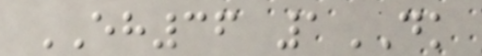EH36 1DK
